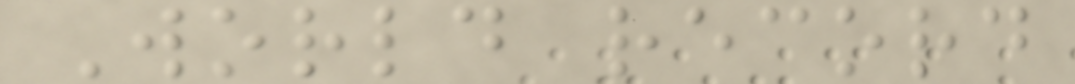World record
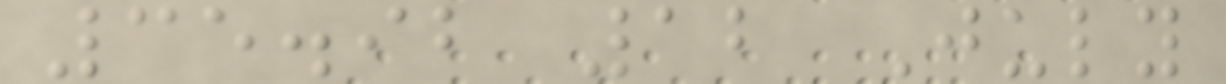35.92 12 July
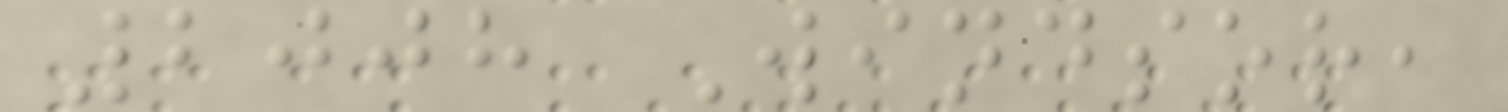2008 Windsor,
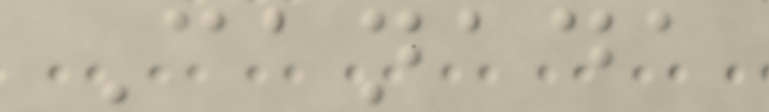Canada
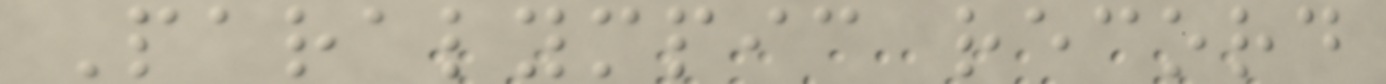Paralympic record
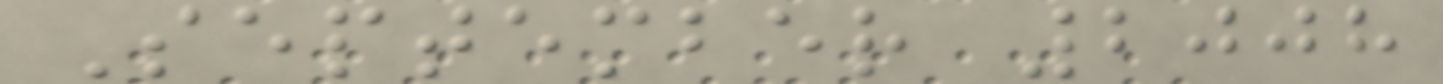September 2008
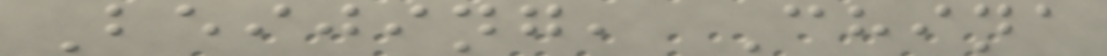Beijing, China
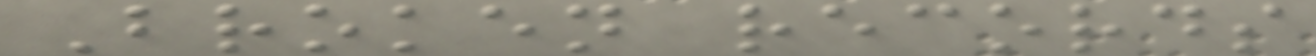Broken records
